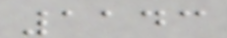1143
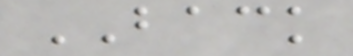BACK
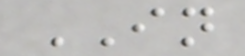IN
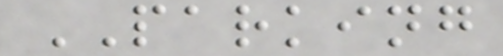PARKING
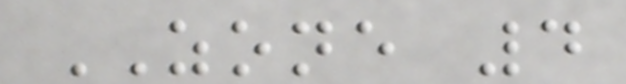ZONE 4
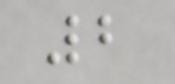2
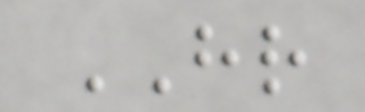HR
